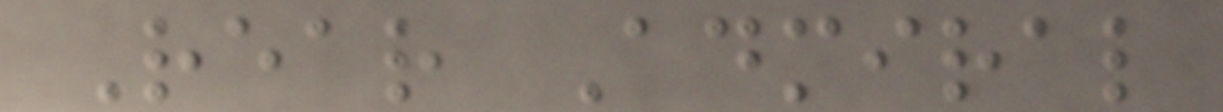Rear Admiral
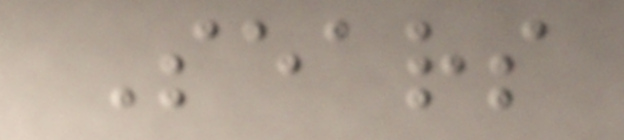Sears
